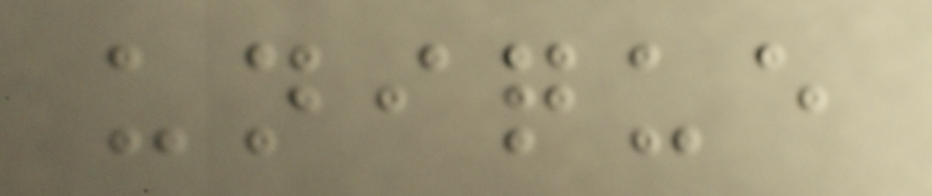unique
